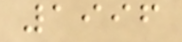1996
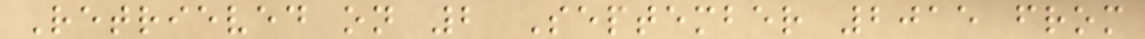Retrieved on 2 September 2015 from
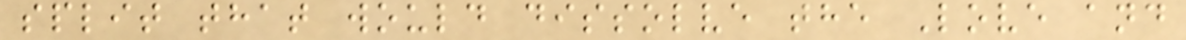split that would dissolve the Love and
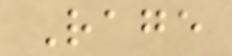Rage
